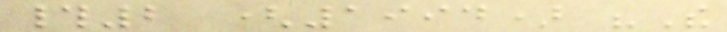#2 (1994) "The
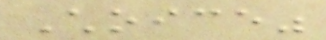Choice"
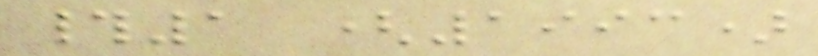#1 (1993)
